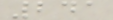241
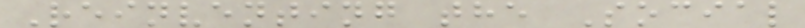Reinventing the Social
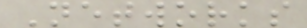Networks
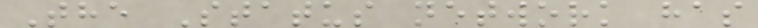The Status network has
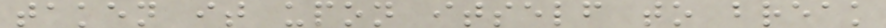taken it upon itself to break
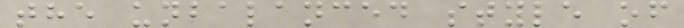the unbalanced style of
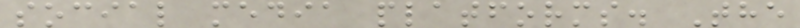social media platforms. The
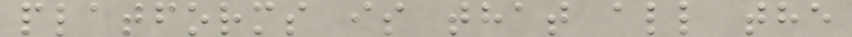platforms is that all the
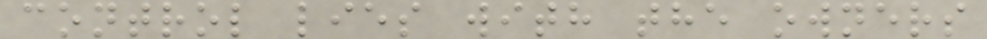control lies with the owners
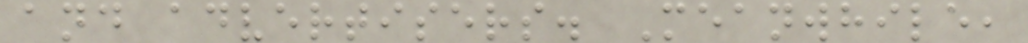and advertisers. Meanwhile,
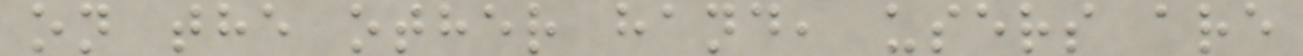on the other hand, users are
